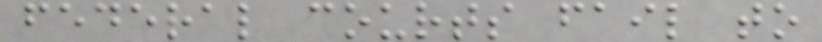federal courts fail to
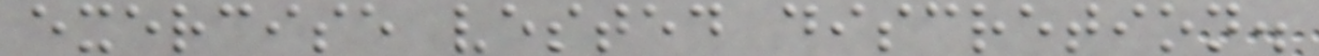exercise vested discretion.
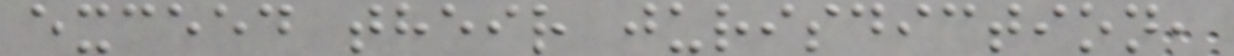exceed their jurisdiction,
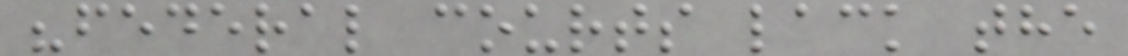"federal courts lack the
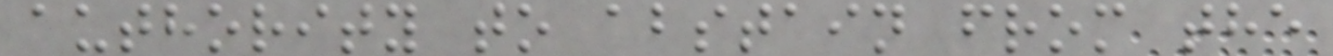authority to abstain from the
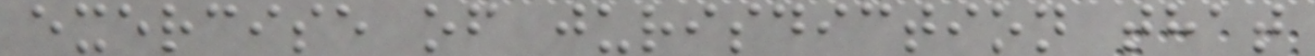exercise of jurisdiction that
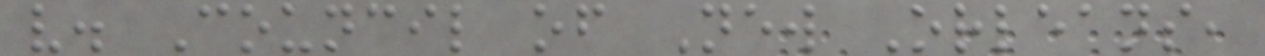v. Council of New Orleans,
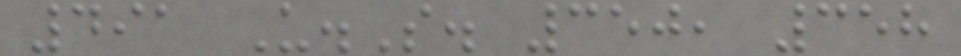491 U.S. 350, 358
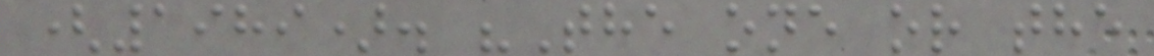(1989). "The one or the
